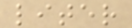liter
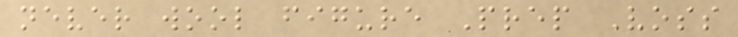never wool figure Prep Voss
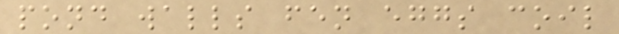pond walls fen eggs coil
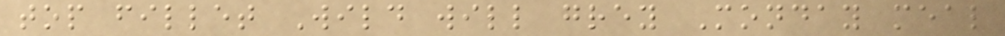top fillet Wild will grey Monday meal
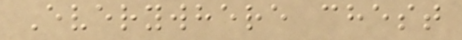Everywhere chest
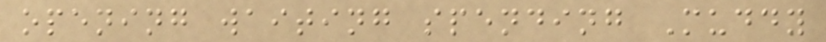opening waiting spending Muddy
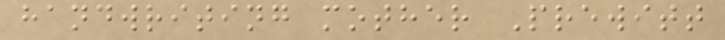handwriting mother Prewitt
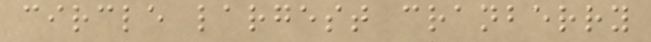circle largest cranberry
